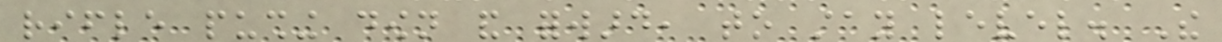rifle pushing down and forward, to stay level. The
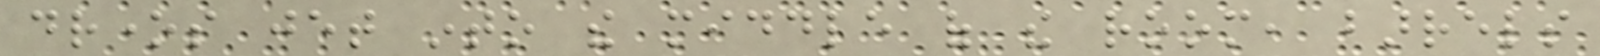drones jet into the middle of the room, barrels
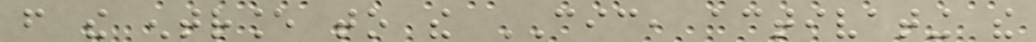from the entrance to the CIC, activating the
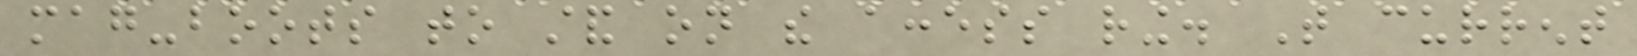mag-boots to stand on the access ring. That current
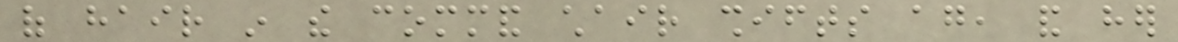of hair in the command chair shifts again, and her
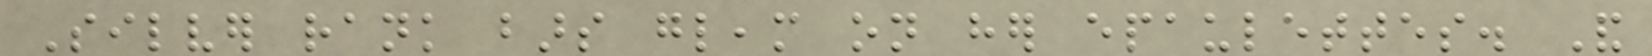Silver rank bars gleam on her epaulettes. And
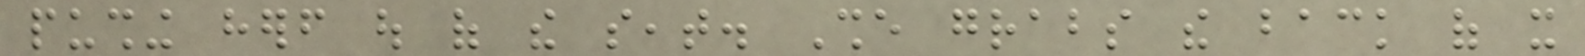pushing herself out of the seat. She grabs the back of it
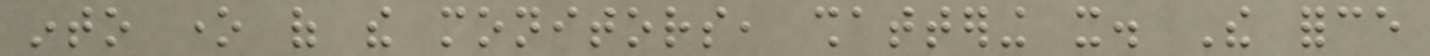into one of the monitors, shattering it. The force
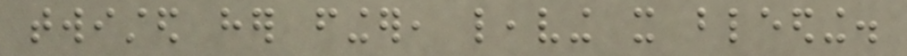twisted her finger, leaving it bleeding.
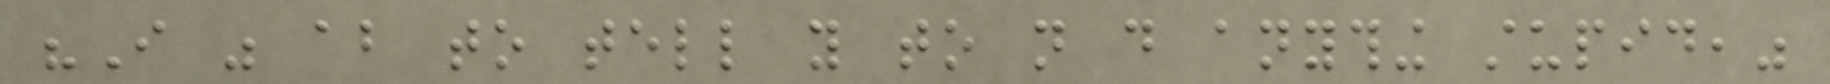"I was about to tell you to not do anything stupid,"
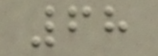68
